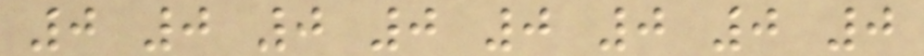0 0 0 0 0 0 0 0
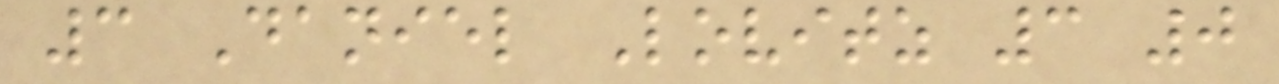3 Daniel Lovitz 3 0
